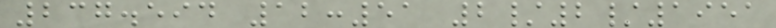237.594 12:51 2/2/1951
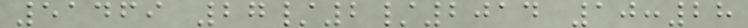51469 27/2/2014 10:28
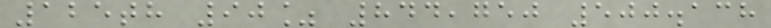125th 90% 844,750 500.138
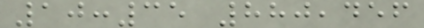10:35 880,456
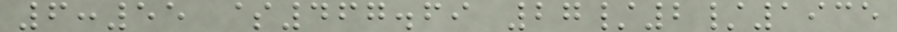6:55 $467.69 27/2/1935
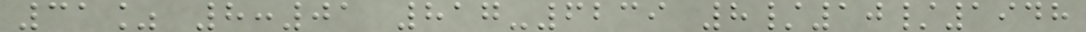31% 8:01 817-6239 8/10/1948
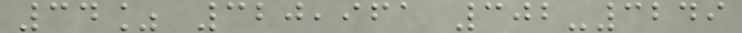34% 320,961 302-3249
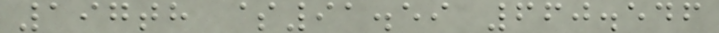197th $91.59 660.546
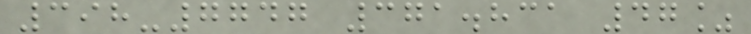398-7747 371.831 47%
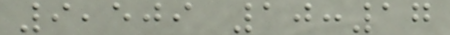9,509 10:17
